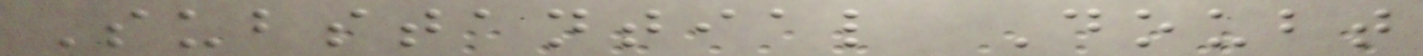Substantial Doubt
